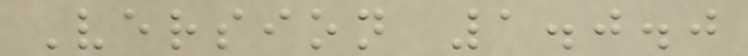Version 1.0.0
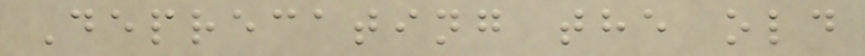Deprecating the old
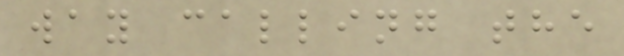way calling the
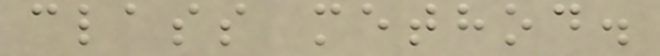class method.
